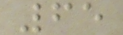65
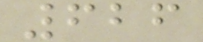626
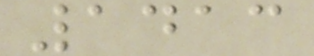1413
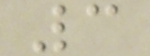3
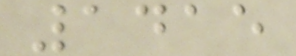1415
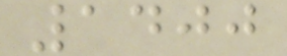1400
